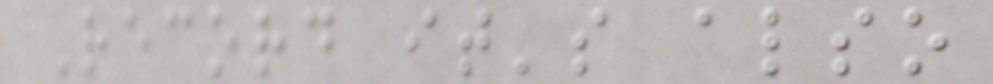Record it's also
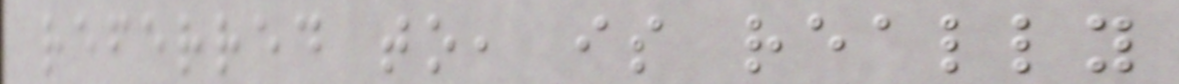referred to, is really
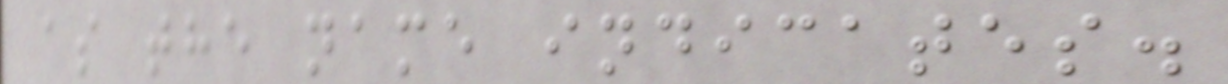as the name indicates.
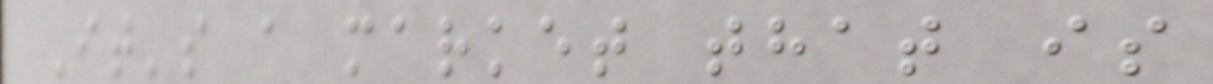It's a market that is
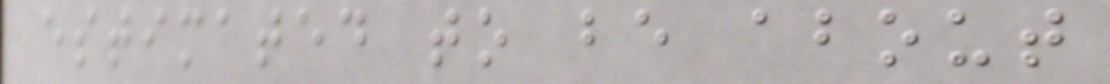estimated to be about
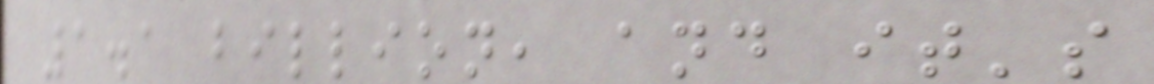1.1 billion, and it's
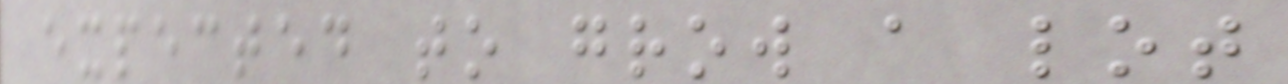expected to grow a lot
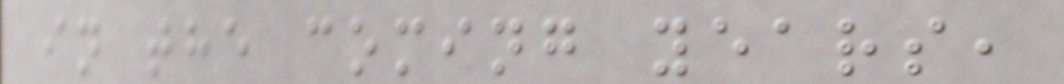in the coming years,
